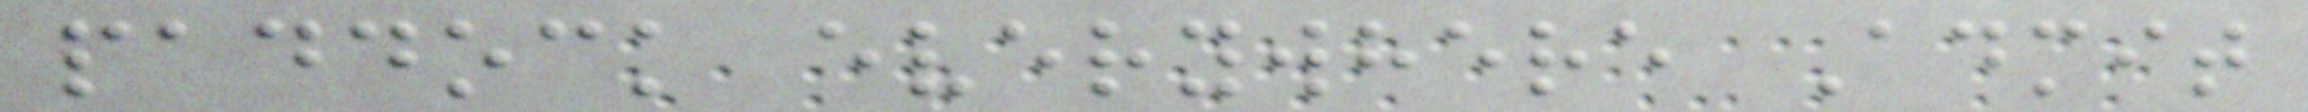paddock everywhere Admit
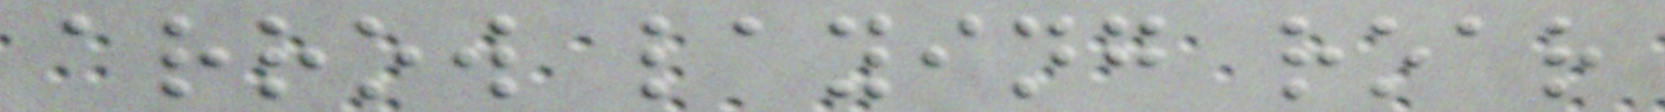arrow laying roar
